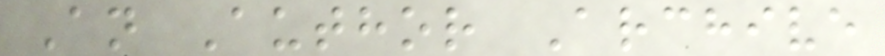An Author Archive
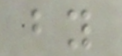by
